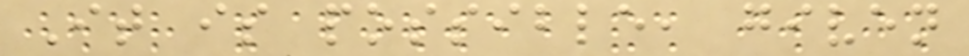It is possible, given
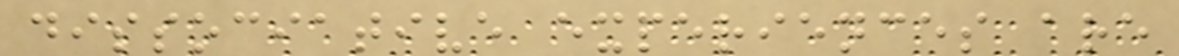dissociative experiences are
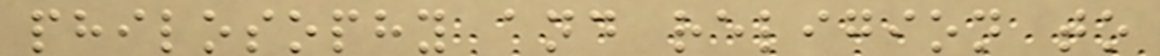philosophy and religion to
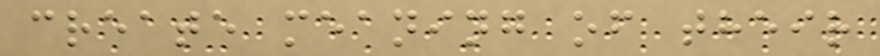create meaning of their
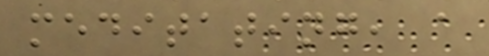meditating, a
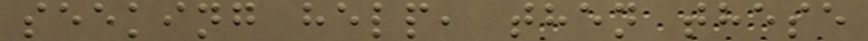seeking help, then these
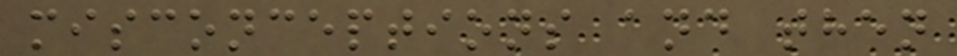misconceptions and then
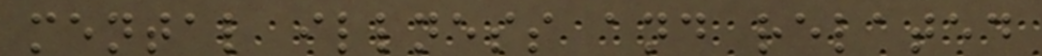mental illness and related
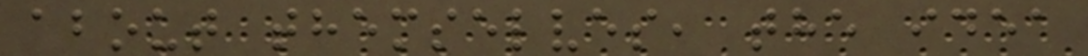about themselves, the idea
